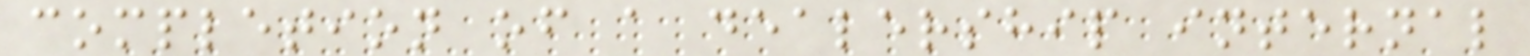completion of a dealership internal
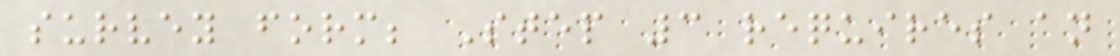survey form; Step 3 requires an
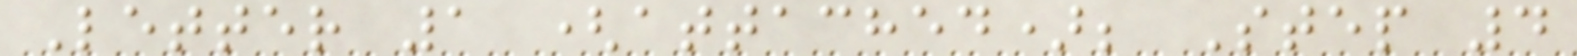Letter 1 (attached); Step 4
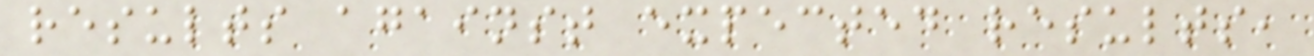results against expected results,
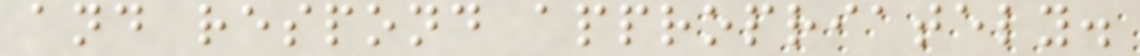and respond appropriately.
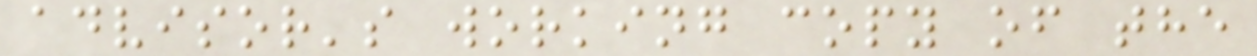advisor's working copy of the
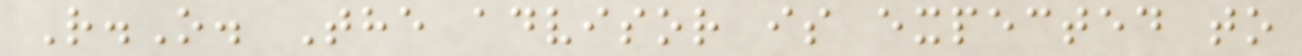R.O. The advisor is expected to
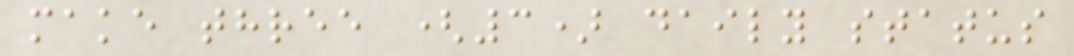make three (3) daily status
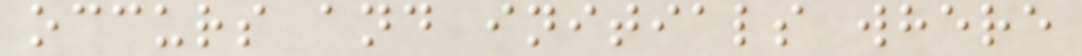occurs and initials where
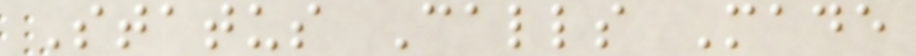Status Calls Made
